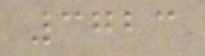3723
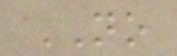NO
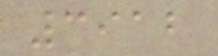3912
